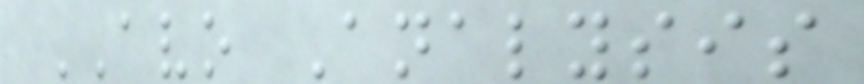AVO Analysis
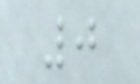0
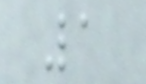1
